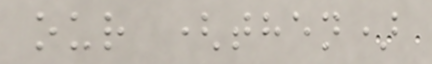our (then)
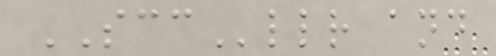SCCllr and
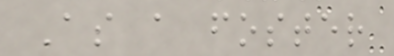As a foster
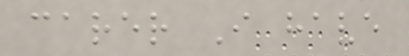carer I have
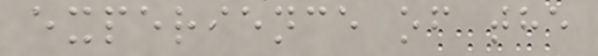experience of the
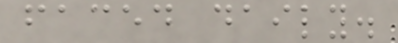faced daily.
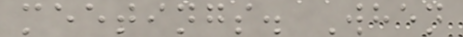meetings. When
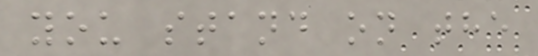you stand on the
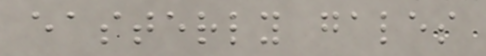easterly gales
